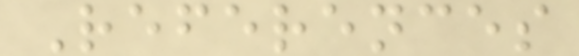References
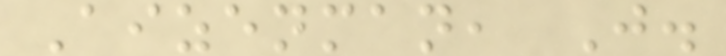Aizenman, J.
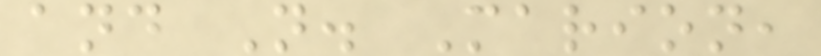and N. Marion,
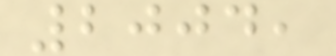2004,
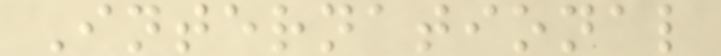International
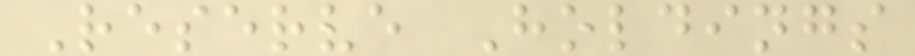Reserve Holdings
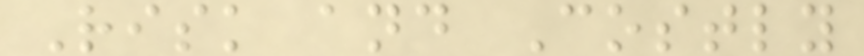Risk and Costly
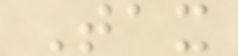Tax
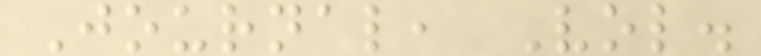Journal, Vol.
